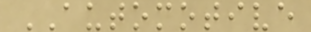AUTOMOTIVE
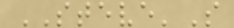STEVE'S
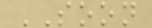SOON
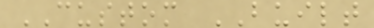CUSTOM BUILT
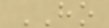HO
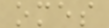omes
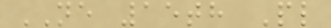NE 15th Pl
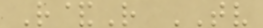R&R TV
